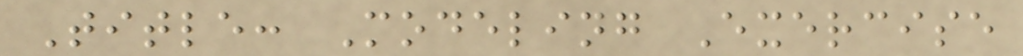Title: Modeling Exercise
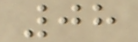08
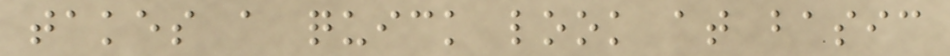takes a quick look at basic
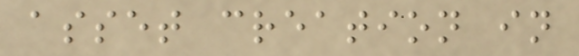asset creation in
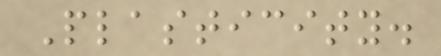Plasticity.
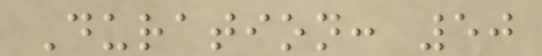Duration: 50
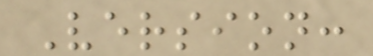Version:
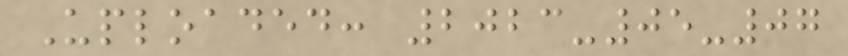Uploaded: 2023-05-07
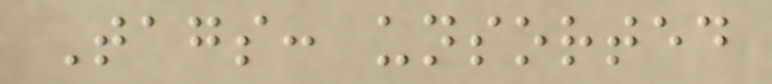Tags: unsorted
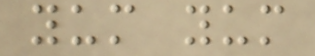yum yum
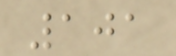101
